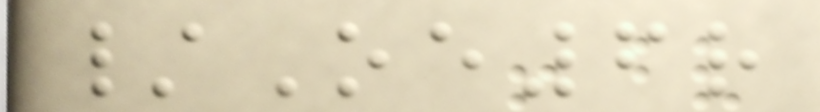/Oe6r
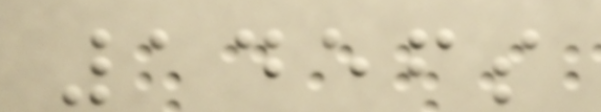1456s
